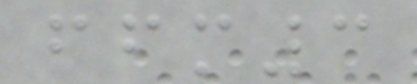ffm3
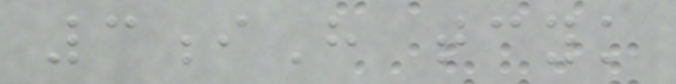3iH tcyk
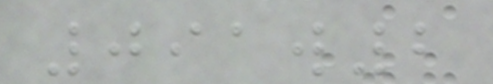091w2
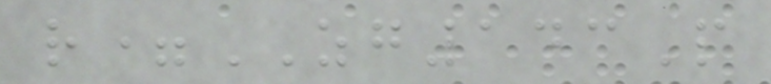r=ZG143P
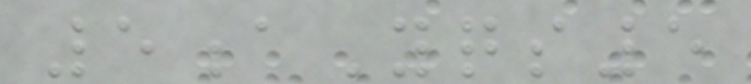5aYqs5
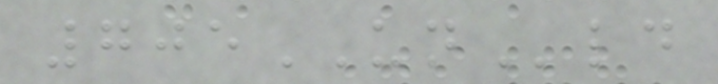705UNld
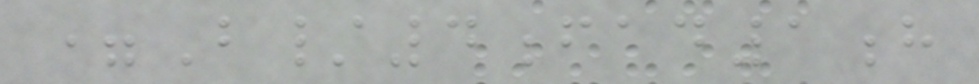=B/4fad1h
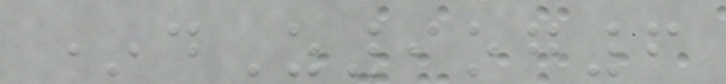*dZ9og6
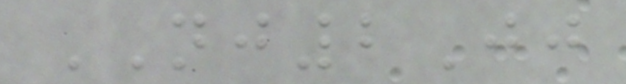NJ2Jj
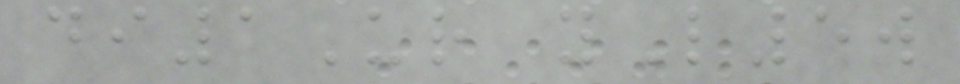di1Ur yL5w
